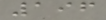196
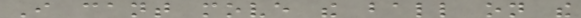I cant move the ball on the
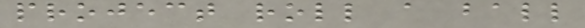project roll a ball
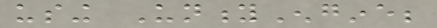using UnityEngine;
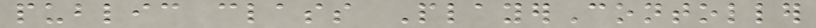public class PlayerContoller
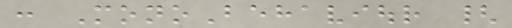: MonoBehaviour {
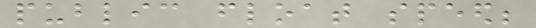public float speed;
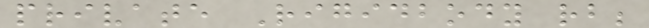private Rigidbody rb;
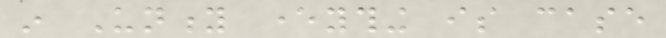in Unity everything is case
